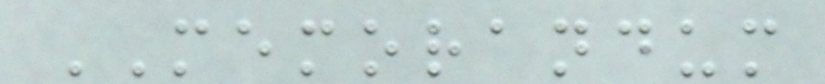MEMORANDUM
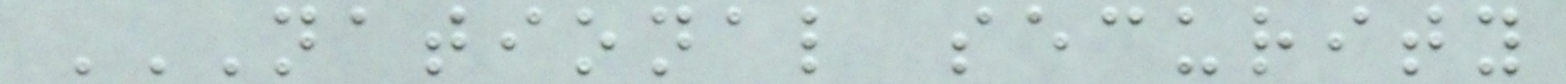NATIONAL SECURITY
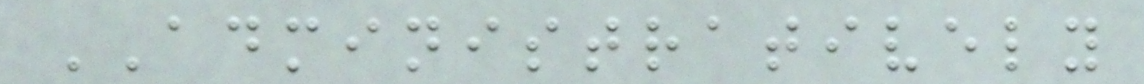ADMINISTRATIVELY
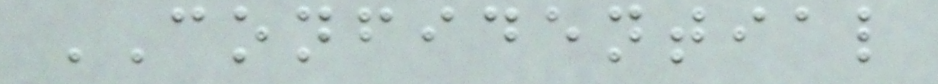CONFIDENTIAL
